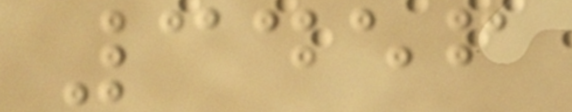3456
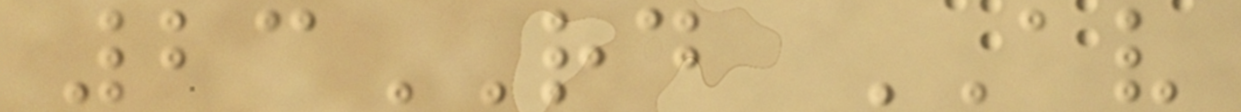23RD AV
